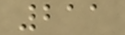211
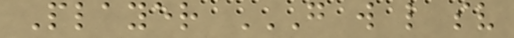Player G W L SV
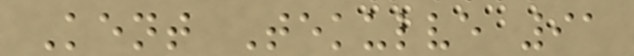Kent Tekulve 91
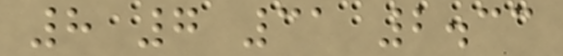8 7 31 2.33
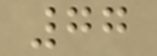77
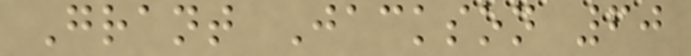Grant Jackson 60
